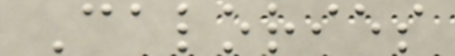Calories
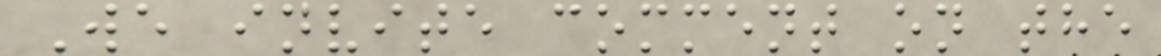We invite comment on the
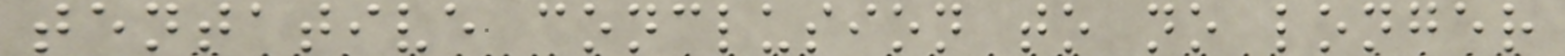tentative conclusion to no longer
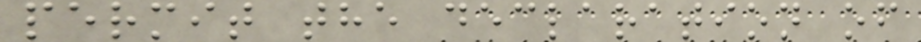permit the declaration of
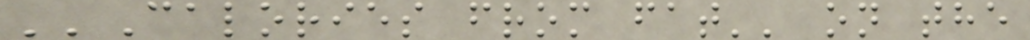''Calories from fat'' on the
